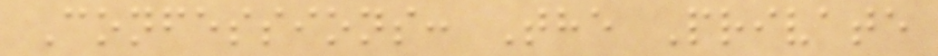Confessions: The Private
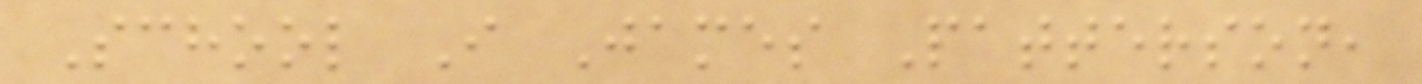School I James Patterson,
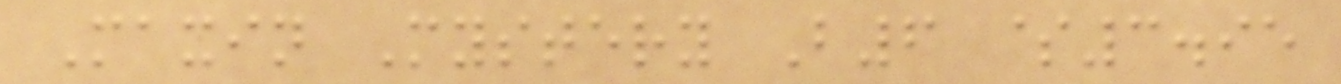Maxin Mystery B6 $3.95
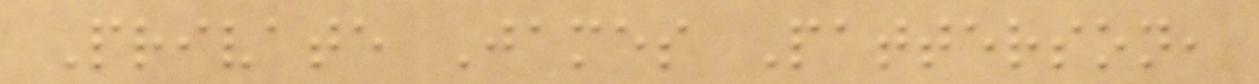Private James Patterson,
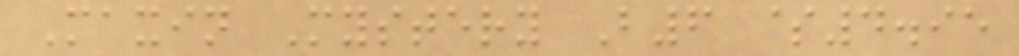Maxin Mystery B6 $4.95
